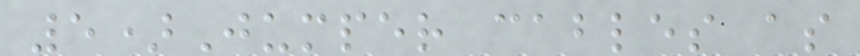5)Jumper cables as
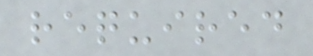required
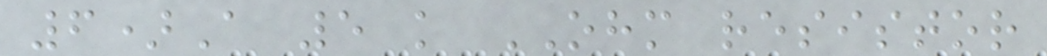6)A 5 k OHM resistor
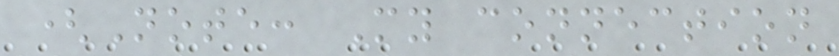(Note: My connection
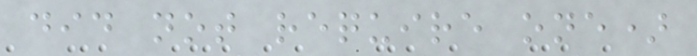did not require one)
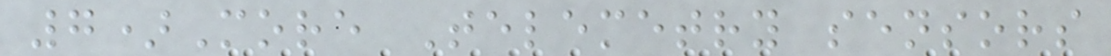7)More Telemetry sensors
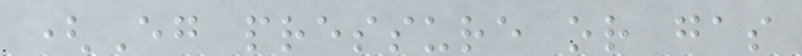(Eg pressure or gas
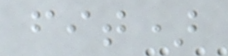fit)
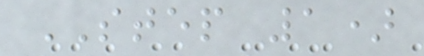STEP 1)
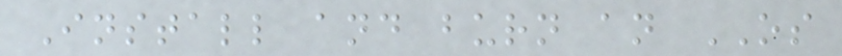Install and burn an OS
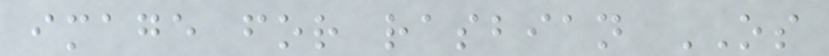image for rasbian OS
